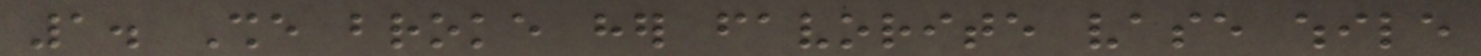1. She broke her favorite vase while
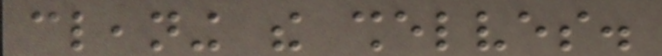cleaning the shelves.
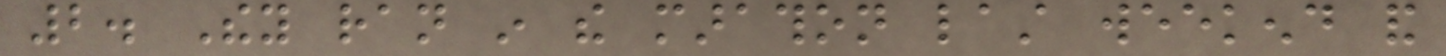2. They ran in the marathon last weekend and
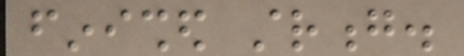finished strong.
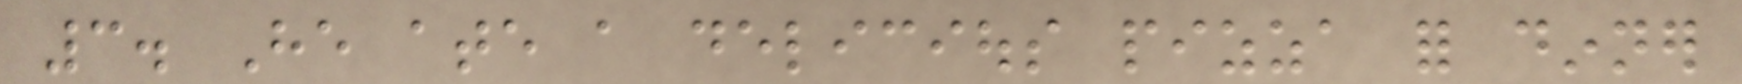3. He ate a delicious pizza for dinner
